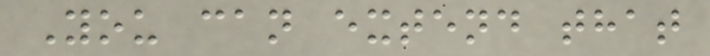You can extend that
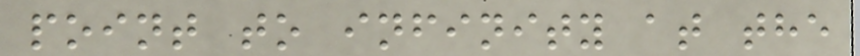point to infinity at the
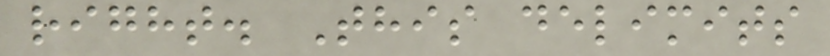right. This delimits
